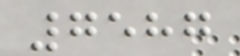7587
